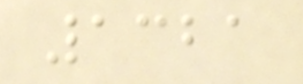1321
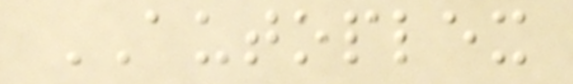AUTOPLEX
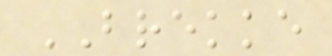BREKKE
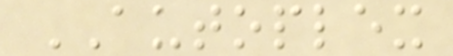AUTOPLEX
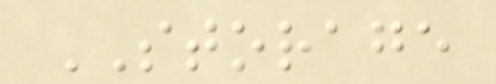STORAGE
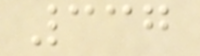337
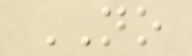NO
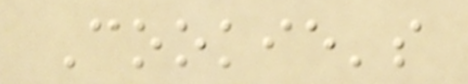Cookie's
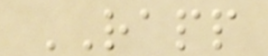RAPP
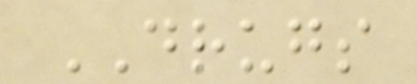DRUGS
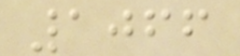1066
